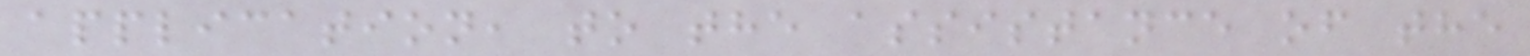application, to the assistance of the
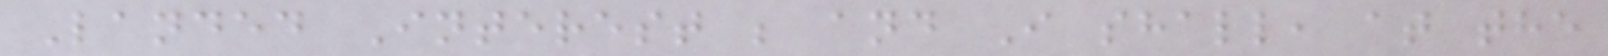Landed Interest ; and I shall, at the
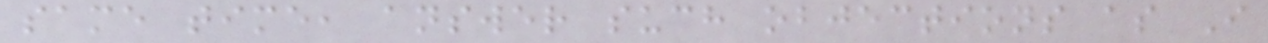same time, answer such objections as I
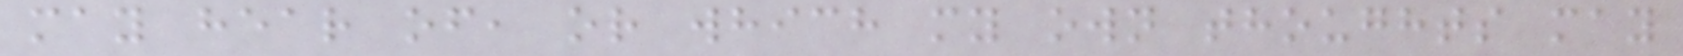may hear of, or which my own thoughts may
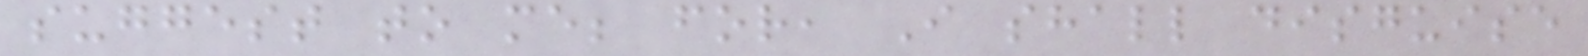suggest to me; for, I shall disguise
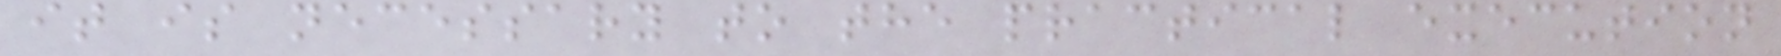it is necessary to the practical execution
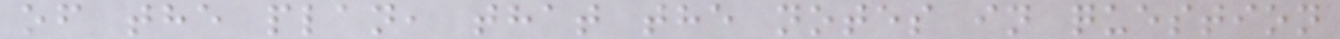of the plan, that the notes in question
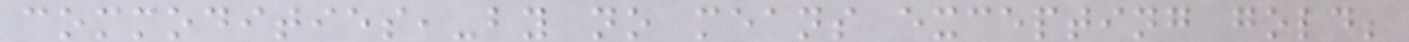commodities,-by no means excepting gold;
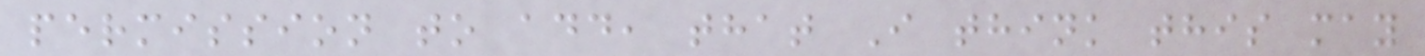permission to add, that I think this may
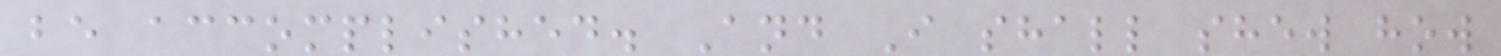be accomplished. And I shall shew how
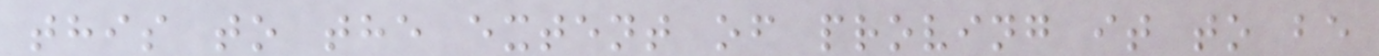this to the extent of proving it to be
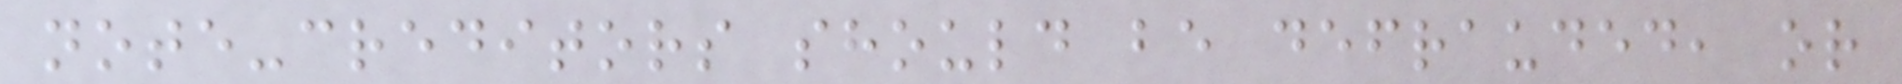note-creditors should be defrauded, or
